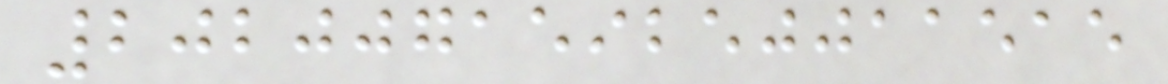202007159250011515
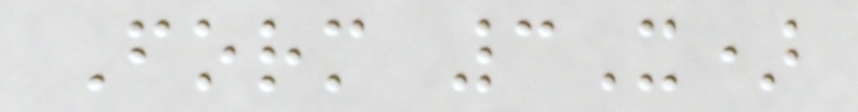Form 3X)
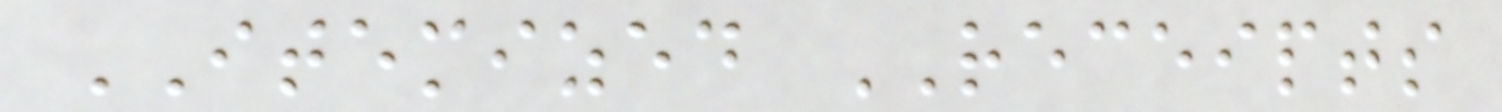ITEMIZED RECEIPTS
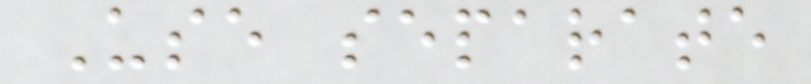Use separate
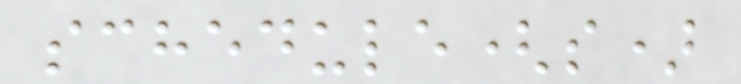schedule(s)
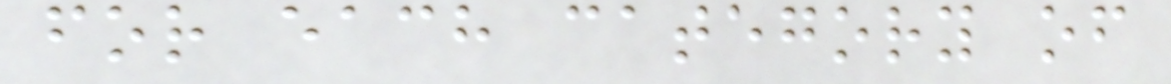for each category of
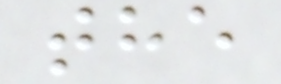the
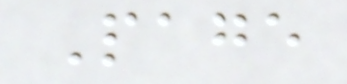Page
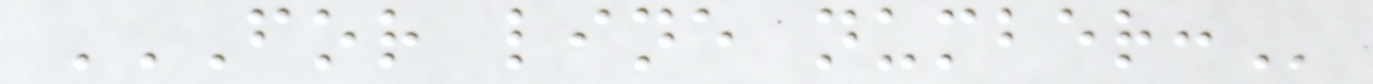FOR LINE NUMBER:
